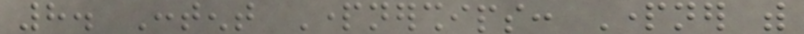8. Content Partnerships: Partner with
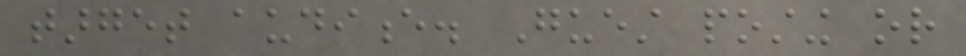target audience. Guest posting or
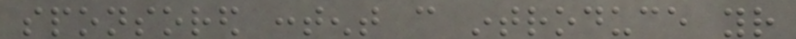sponsored content can introduce your
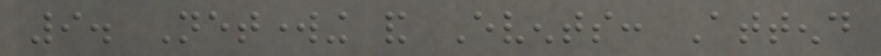9. Networking and Events: Attend
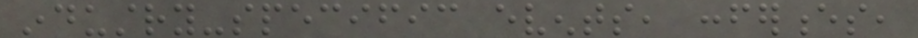industry-specific events, conferences,
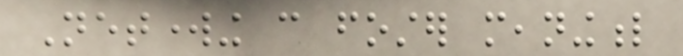Networking can foster meaningful
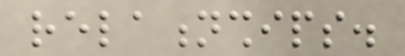relationships.
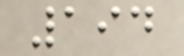194
